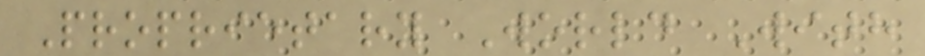Proprietary World With
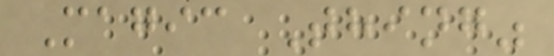Magic Thing"
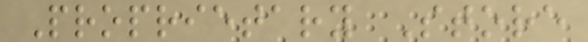Proprietary Store
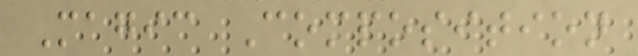Magic Composition
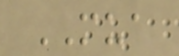MUA
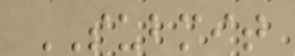SUBMIT
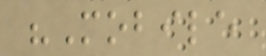"Mobile
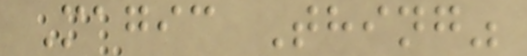Magic Thing"
